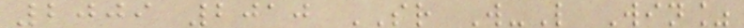2009 2010 SR W-L Win%
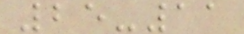25-11
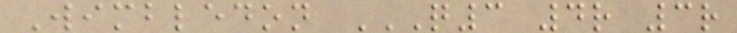Wimbledon Q3 4R 3R
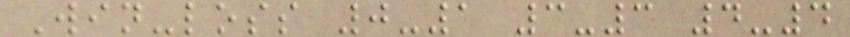Win-loss 0-1 3-3 4-4
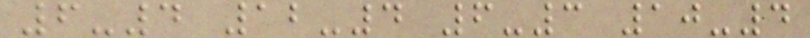6-4 12-4 6-3 10-4
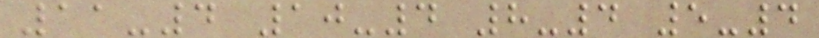11-4 10-4 8-4 5-4
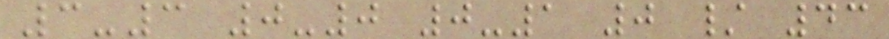3-3 0-0 0-1 0 / 43
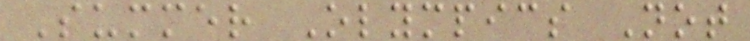Summer Olympics Not
